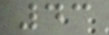43
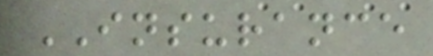INSURANCE
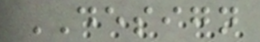DESIGN
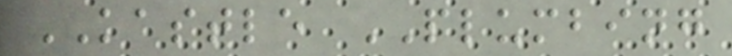KASTLE PLUMBING
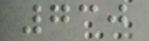730
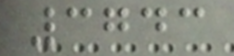3743
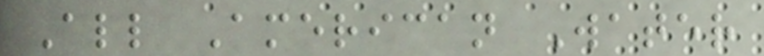All American Water
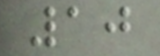10
